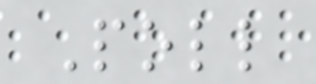Poll
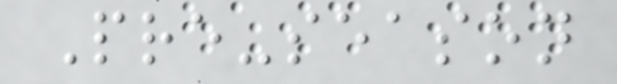Pre-season
